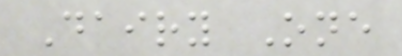Dairy One
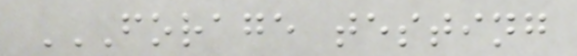FORAGE TESTING
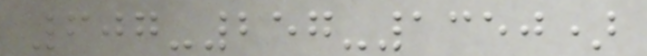607-257-1350)
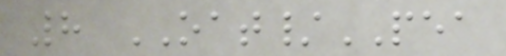8 OAT/PEA
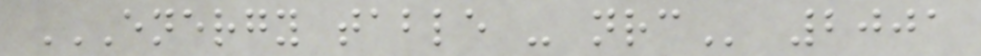ENERGY TABLE - NRC 2001
